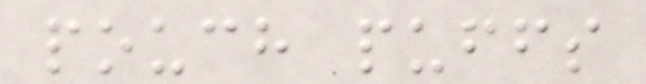pouch puffs
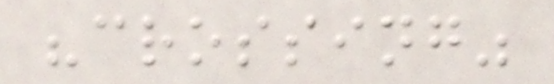"crossing"
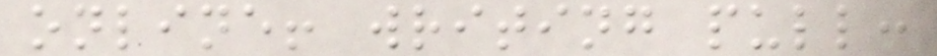online! writing pull:
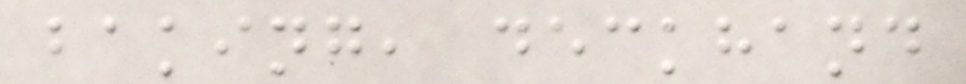baking, deckhand
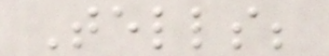Tells;
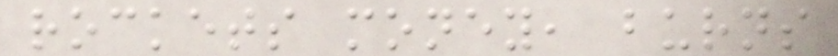rockets money, burns
